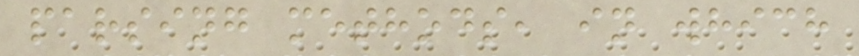parsing methods, in which
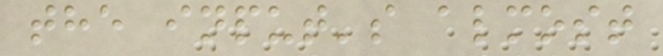the input's almost
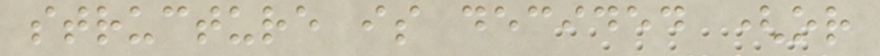structure is decided (or
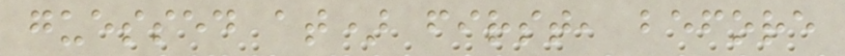guessed at) first, before
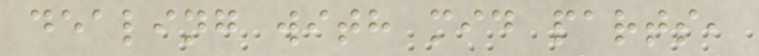dealing with mid parts,
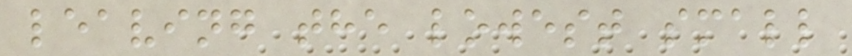leaving the lowest small
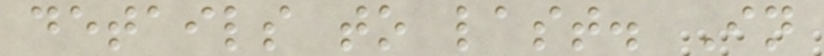details to last. In
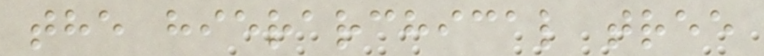the hierarchical tree
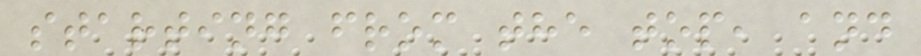starting from the top, and
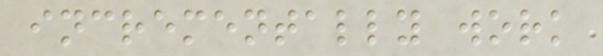incrementally work
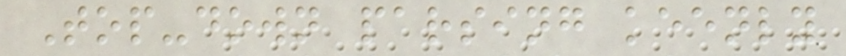Top-down parsing keenly
